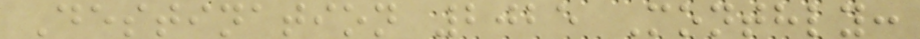Destination 2025 Monthly:
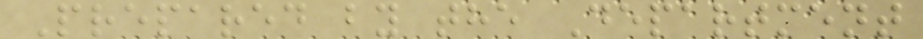Prepared by the Department
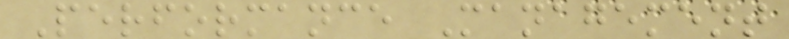Performance Management
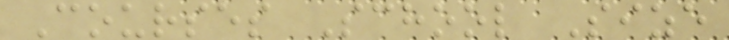Courses School Size
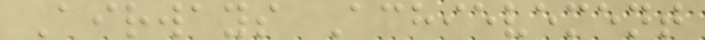Airways Achievement
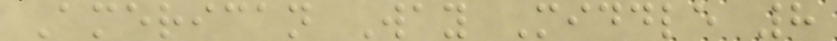American Way Middle 8
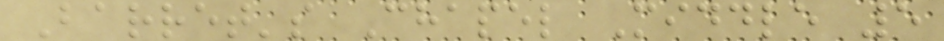Barret's Chapel Middle 5
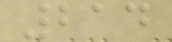214
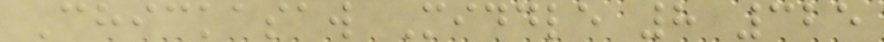Chickasaw Middle 8 325
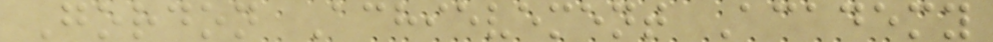Gordon Achievement Academy
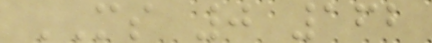MS 0 162
